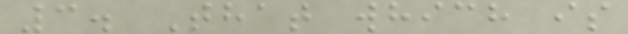3. That which is
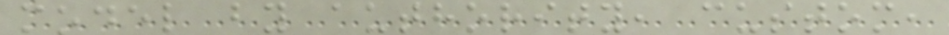model by authority, custom,
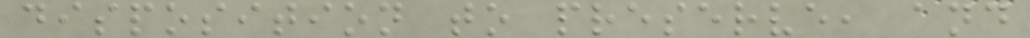disposition to preserve, and
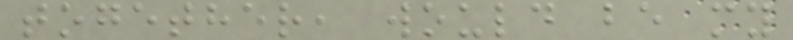together, would be my
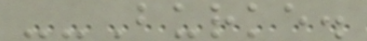--Burke.
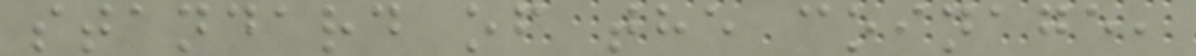standard of the coinage,
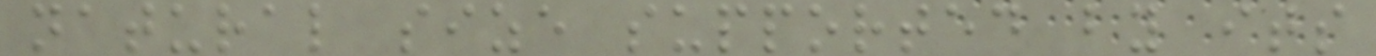natural size supported by its
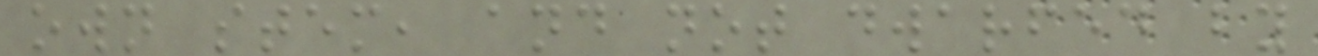own stem, and not dwarfed by
